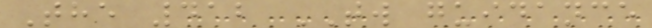The 412 TW guidance
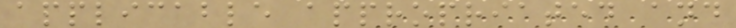applicable appropriated and
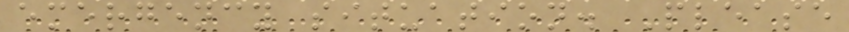emergency situation. Please
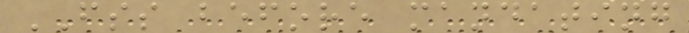FSS before mandating
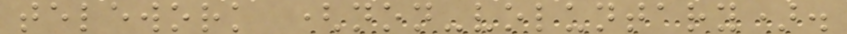telework (non-voluntary).
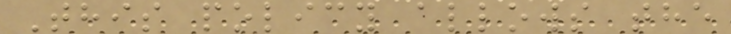This policy allows the
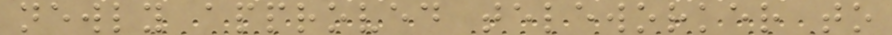newly approved teleworker to
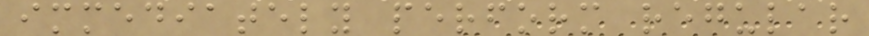immediately perform regular
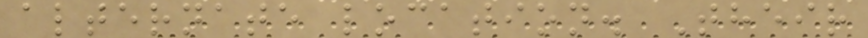alternate location. Their
